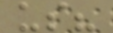us?
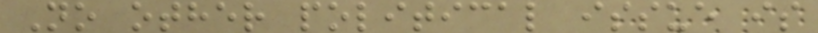No other political issue is
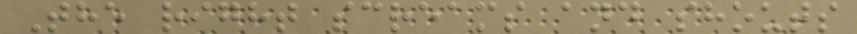The right screams and shouts
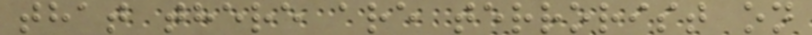that there are terrorist on
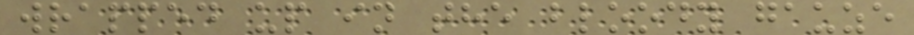wrapped up in the bloody gauze
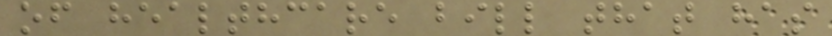of healthcare bill that has
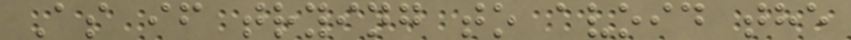As if trying to avoid the
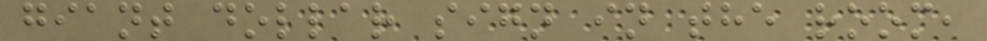giant dollar sign in the room,
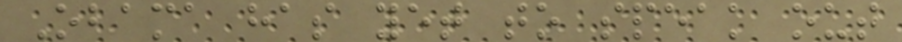Obama has yet to speak out
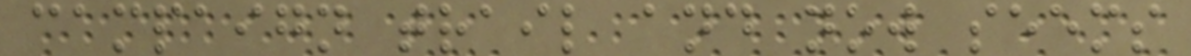campaign trail and now seems
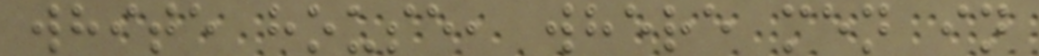white house, where men in
